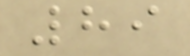89
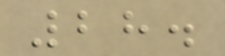28.
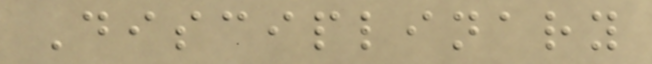Disciplinary
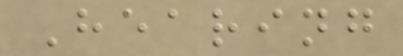Hearing
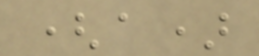(a)
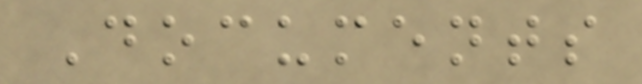Documents
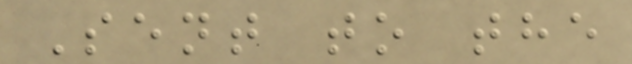Sent to the
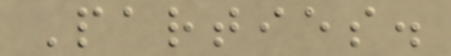Parties.
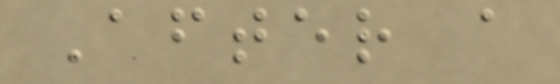After a
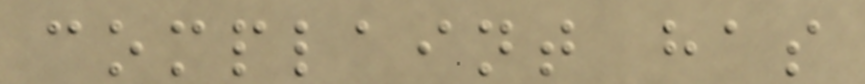complaint has
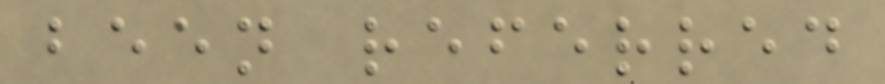been referred
